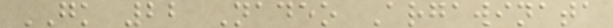GK 22 Nadeo Argawinata
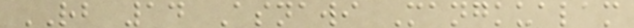RB 14 Asnawi Mangkualam
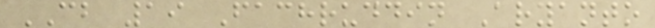CB 19 Fachruddin Aryanto
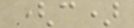(c)
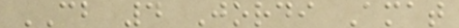CB 4 Jordi Amat
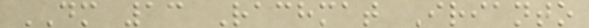DM 13 Rachmat Irianto
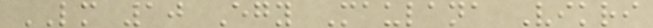LM 10 Egy Maulana Vikri
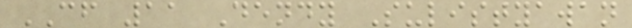CF 11 Dendy Sulistyawan
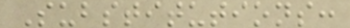Substitutions:
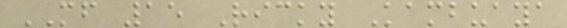MF 15 Ricky Kambuaya
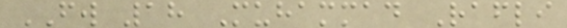FW 18 Muhammad Rafli
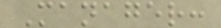Manager:
